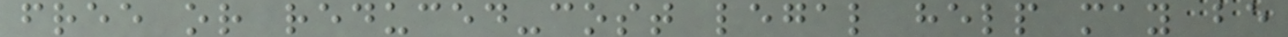free or reduced-cost legal help may be
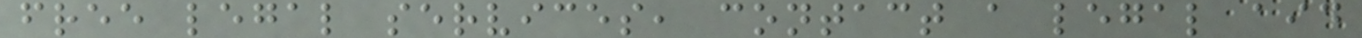free legal services, contact a legal aid
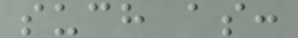such as:
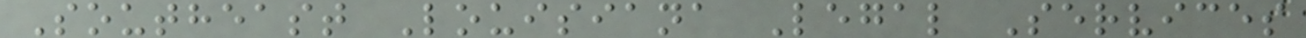Southeast Louisiana Legal Services
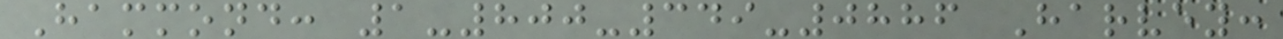Hammond: 1-800-349-0886 Harvey:
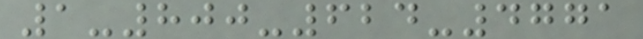1-800-624-4771
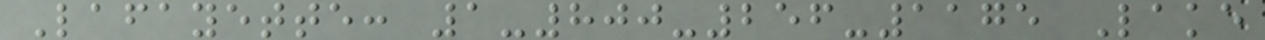Lafayette: 1-800-256-1175 Lake
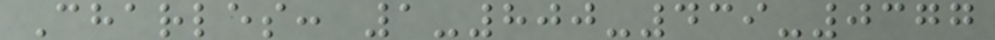Charles: 1-800-439-0377
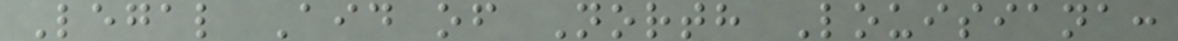Legal Aid of North Louisiana:
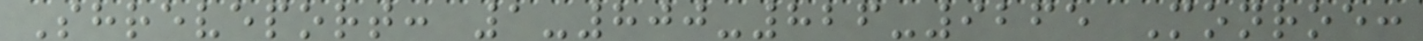Shreveport: 1-800-826-9265 Monroe:
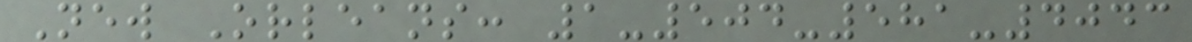New Orleans: 1-504-581-4043
